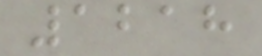1218
